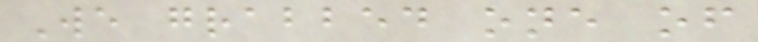We grabbed one of
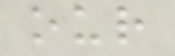our
